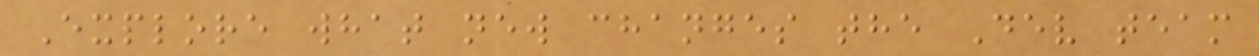Explore what new changes the Dev team
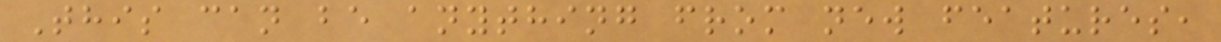This can be anything from new features,
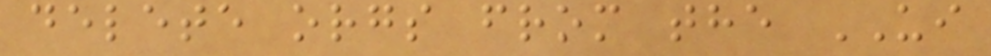delete orgs from the UI
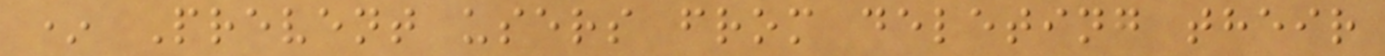* Prevent users from deleting their
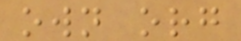own org
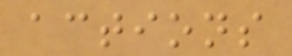actions
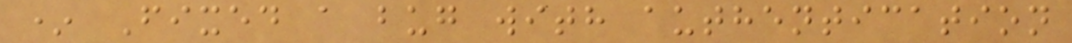* Fixed a bug with authentication
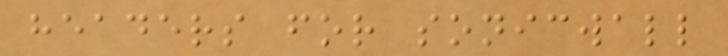headers for sonicwall
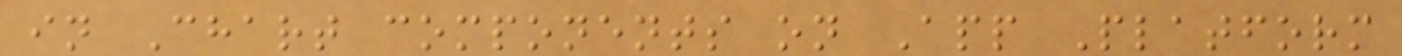in Chart components on App Platform
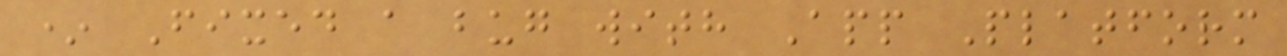* Fixed a bug with App Platform
